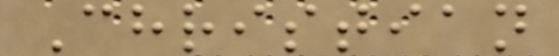Christian
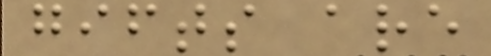gifts are
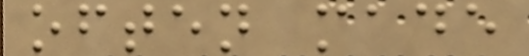often made
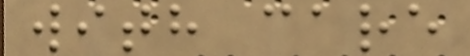with care
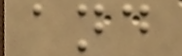and
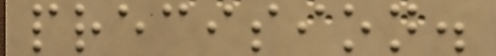precision.
